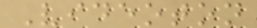Videoton
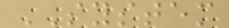SYSTEM
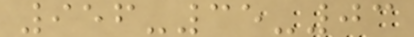956-35-03
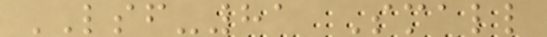LSF-81 Small
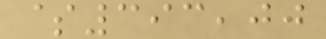$393,00
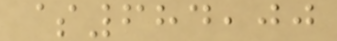$684,00
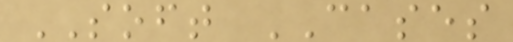SOFT CASES
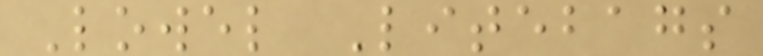Lowel Litebags
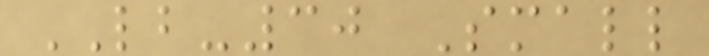LB-30 Small
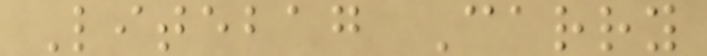Litebag Carry
